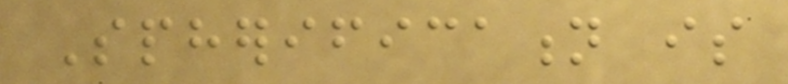Spherification is
